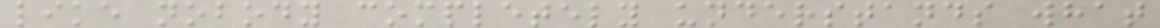like nobody completely understands what
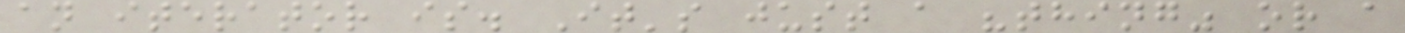an iterator is. It's just a "thing" or a
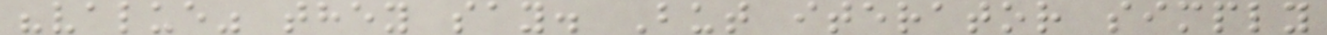"value" they say. But iterator simply
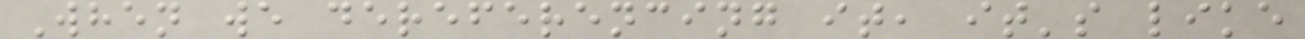When we dereferencing it, it's like
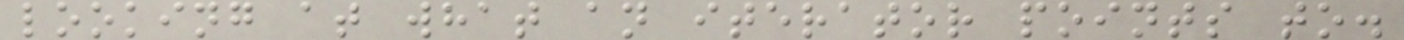looking at what an iterator points to.
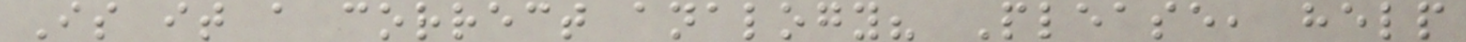Is it a correct analogy? Please, help
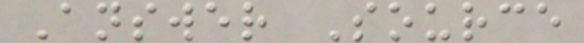Answer Source
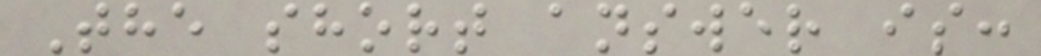The short answer is:
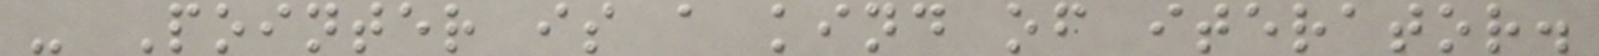- Pointer is a kind of iterator.
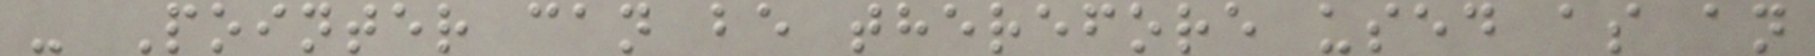- Pointer can be therefore used as an
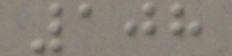108
